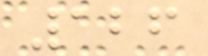126
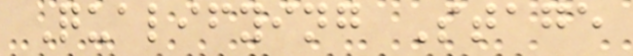Qualifying Stage
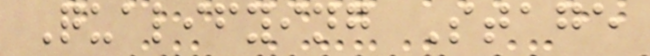Qualifying Stage
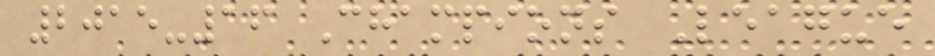2015-16 Champions League
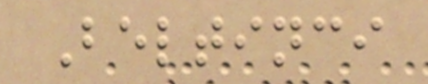Beltinci
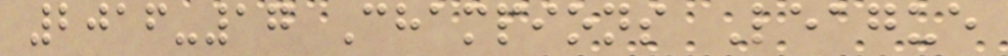2016-17 Champions League
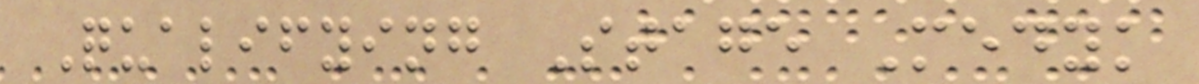Qualifying Stage Medyk
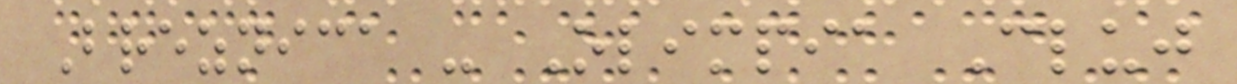Breznica - Olimpia Cluj
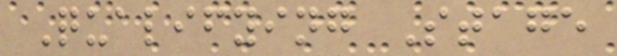Qualifying Stage
